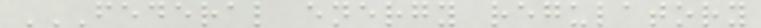FEDERAL ENERGY REGULATORY
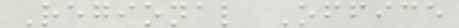Regional Office
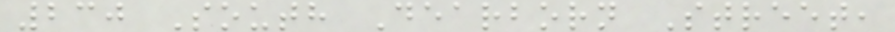230 South Dearborn Street,
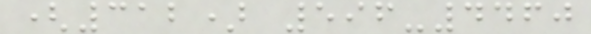(312) 596-4460
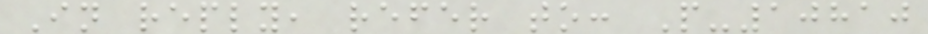In reply, refer to: P-10810
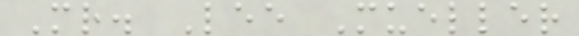Mr. Lee Mueller
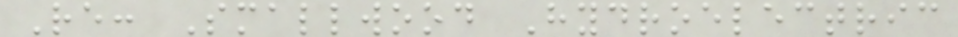Re: Smallwood Hydroelectric
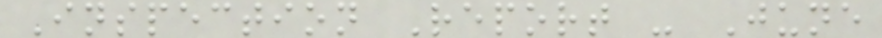Inspection Report - June
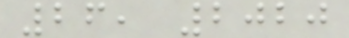26, 2020
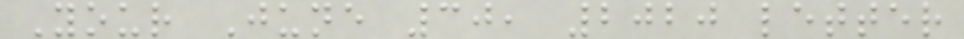Your June 30, 2020 letter
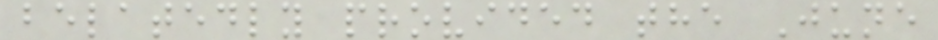belatedly provided the June
